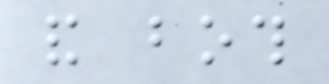and both
